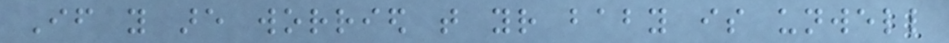If you are worried that your baby is unwell
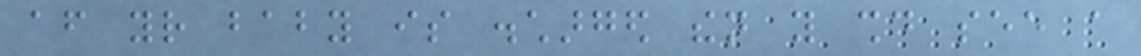after your baby is discharged then you should see a
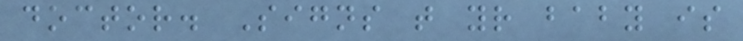doctor. Signs that your baby is
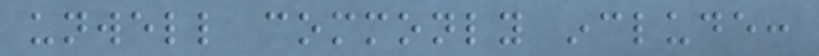unwell commonly include:
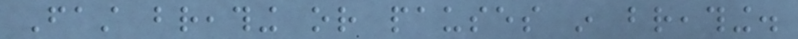Fast breathing or pauses in breathing.
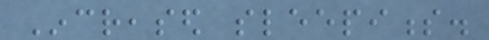Increased sleepiness.
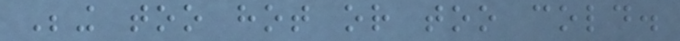Being too hot or too cold.
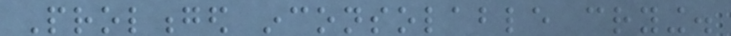Prolonged inconsolable crying.
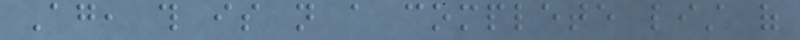Again, this is not a complete list of
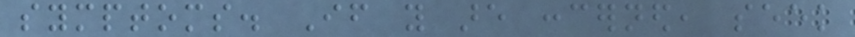symptoms. If you are concerned, seek
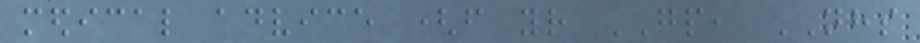medical advice (from your GP, NHS
